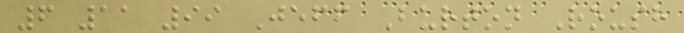6 11 99 Jeff Burton Roush
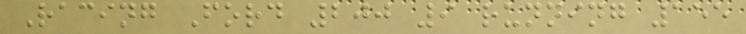Racing Ford 200 9 running 155
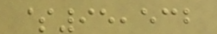$95,532
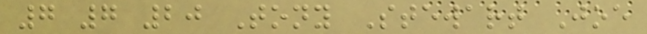7 7 20 Tony Stewart Joe
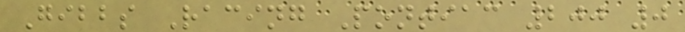Gibbs Racing Pontiac 200 0
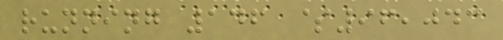running 146 $96,043
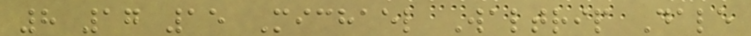8 17 15 Michael Waltrip Dale
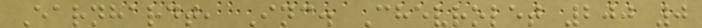Earnhardt, Inc. Chevrolet 200 0
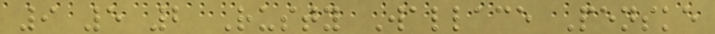9 5 2 Rusty Wallace Penske
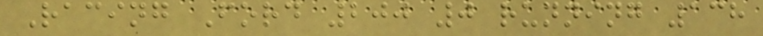Racing Ford 200 0 running 138
